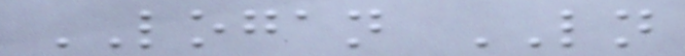LOGAN LN
